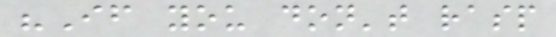"If you don't rasp
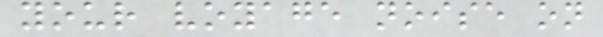your voyage noise on
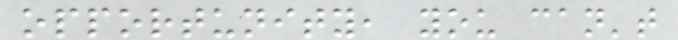opportunity, you can't
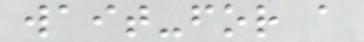wait-for a
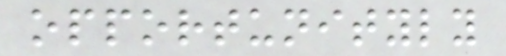opportunityly
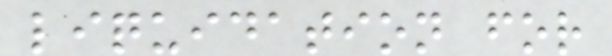liquidation for
